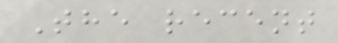The recent
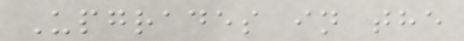Upgrades in the
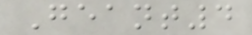Geant4
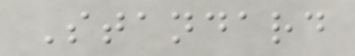Standard
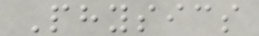Physics
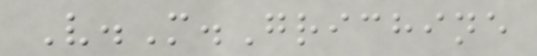V.M.Grichine
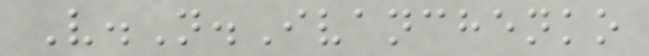V.N.Ivanchenko
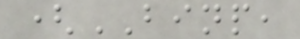(BINP,
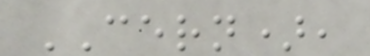CERN),
